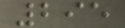295
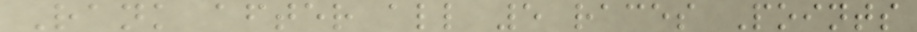Rank after all 5 races Points
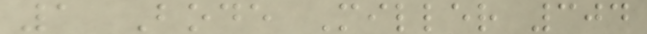1 Bode Miller 304
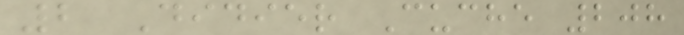2 Didier Cuche 208
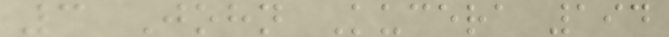3 John Kucera 194
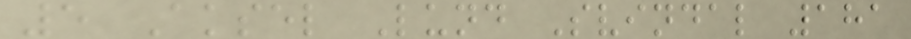5 Aksel Lund Svindal 181
